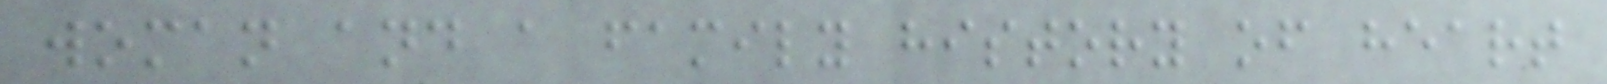woman and a family history of heart
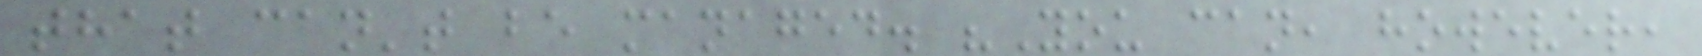that can't be managed. "You can, however,
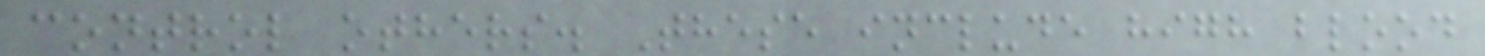control others. These include high blood
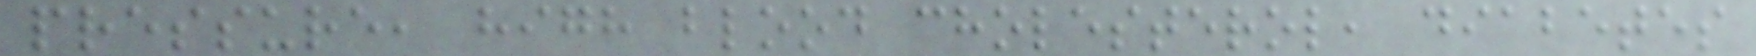pressure, high blood cholesterol, diabetes
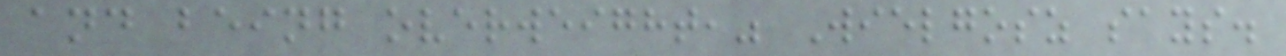and being overweight," Wielgosz says.
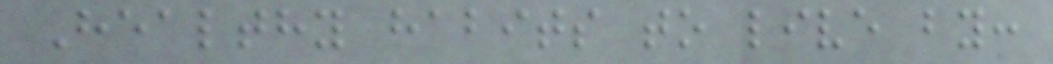Healthy habits to live by:
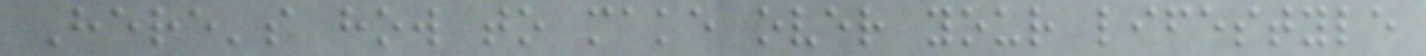Here's how to make over your lifestyle
